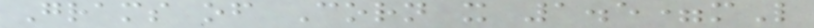Grams of Corn x 1.5=mL
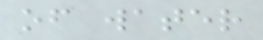of water
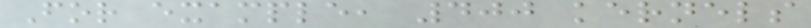For example, 400 kernels
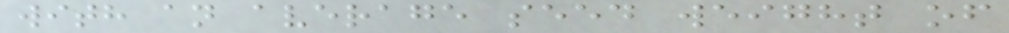with an average seed weight of
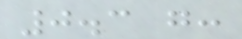0.3 g:
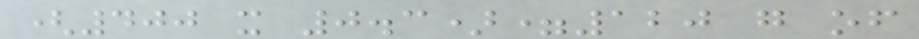(400 x 0.3)=120 g of
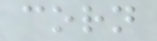corn
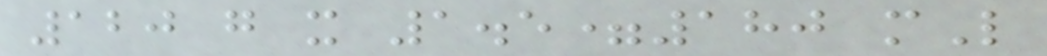120 g x 1.5=180 mL
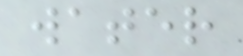water
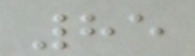85
